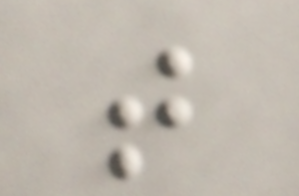t
